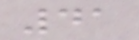41
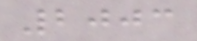2003
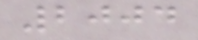2004
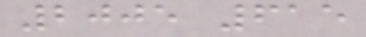2005 615
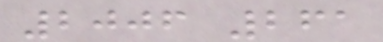2006 261
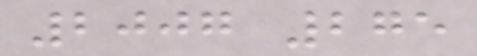2007 275
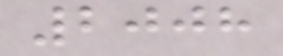2008
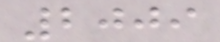2009
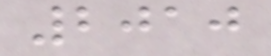2010
